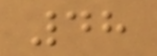48
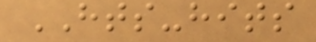HTS-hits
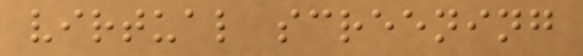virtual screening
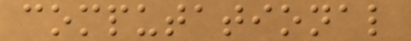computational
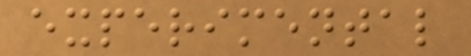experimental
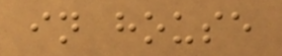in house
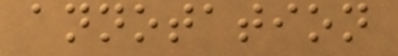annotation
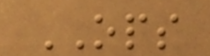OPS
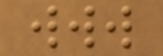www
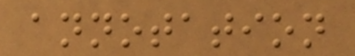annotation
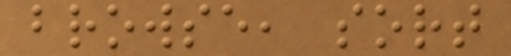browse, sort
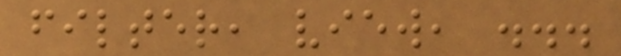filter, view, ...
